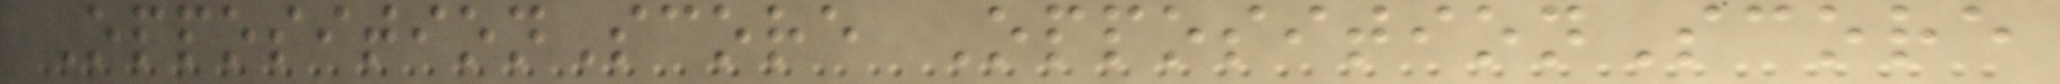OppositionScore OppositionScore
